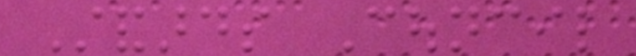Standards Council
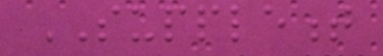SUPPLEMENT
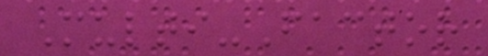Multi-Factor
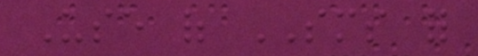Use of SMS for
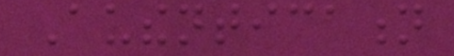Authentication
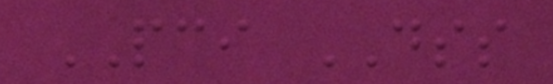PCI DSS
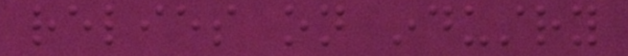relies on industry
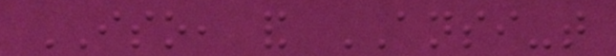ISO, and ANSI-that
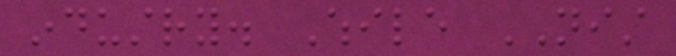industry. While NIST
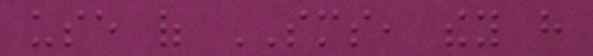use of SMS, they have
